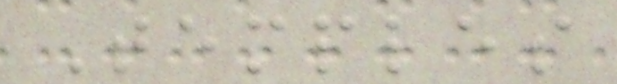Temples
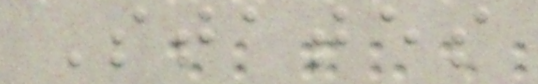States
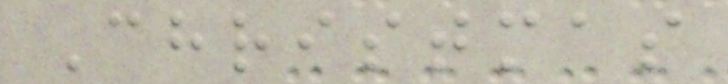Christmas
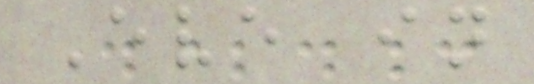Eve in
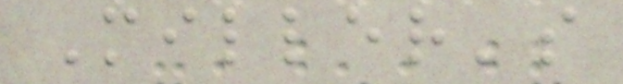Miller's
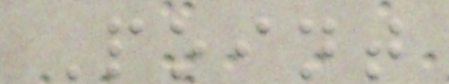Point
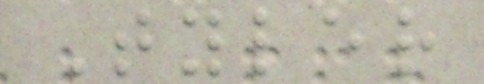Tyler
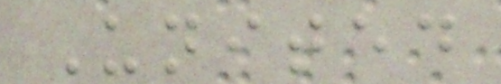United
